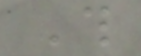This
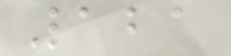121
